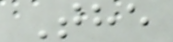The
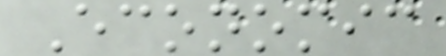Economic
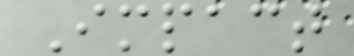Impact
